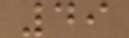49
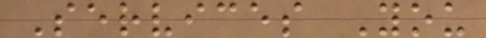Services You
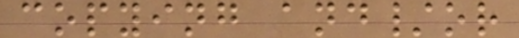copying and/or
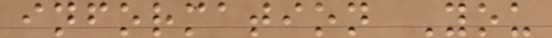information You
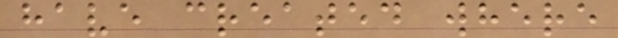have created where
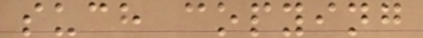such copying
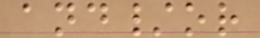and/or
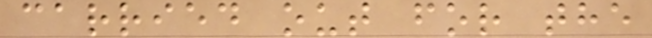carried out for the
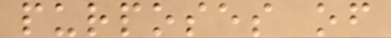purposes of
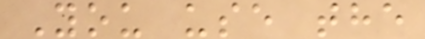You use the
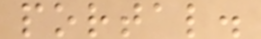portal.
